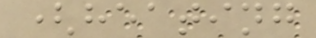(heating
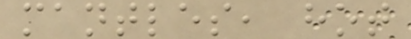mantles, hot
